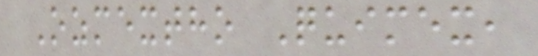Ozmextho Quimex,
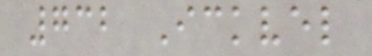732 Ickvel
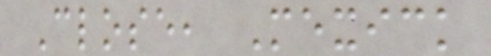Close, Mexick
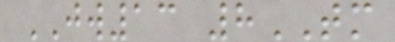JW13 8TM
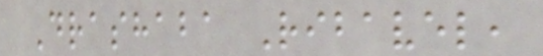Drashaba Ribavel,
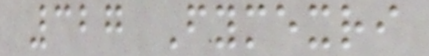327 Fymexri
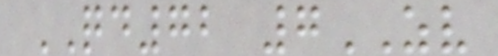QD72 7ZV
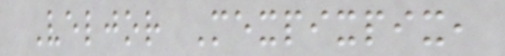Veljor Mexpixpix,
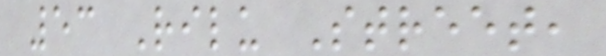53 Rilu Street,
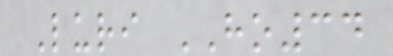Luri HO34
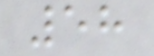58
